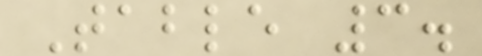Table 3.
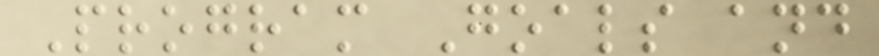Program Goals and
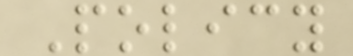Policy
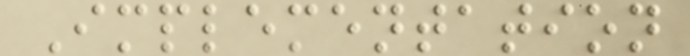Implementation
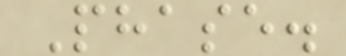Phase.
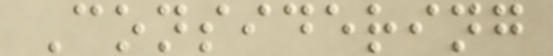Considering
